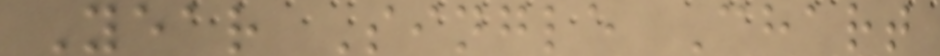Year Single Chart
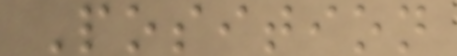Position
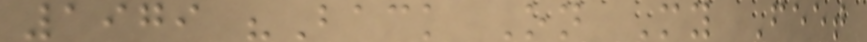1979 "Back On My Feet
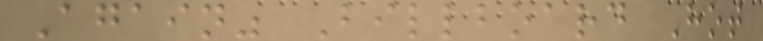Again" Billboard Hot
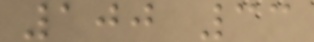100 33
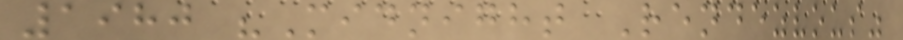1980 "Midnight Rendezvous"
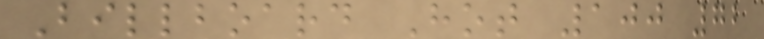Billboard Hot 100 72
